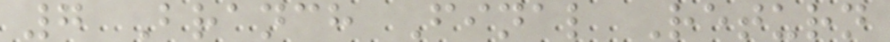7 Branch Final Return
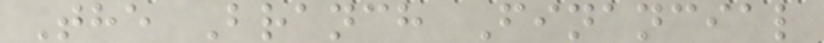The Branch Financial
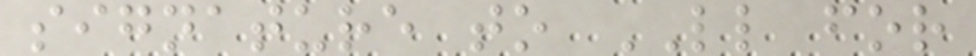signature to LL for
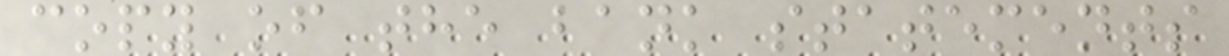copy of the bank statements
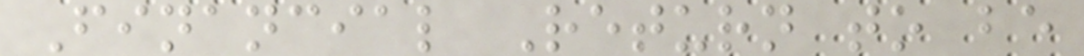Financial Return to be
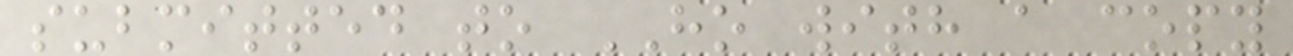submitted to HO with a copy
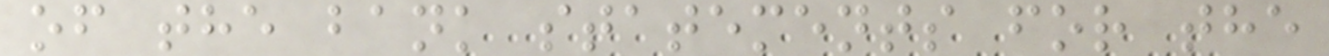of the bank statements for the
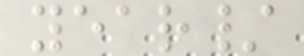year/
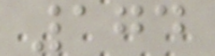174
